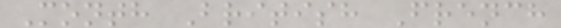Month British French
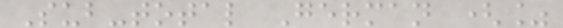Sub-total German (%
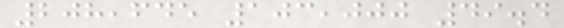208,645 103,000 49.4
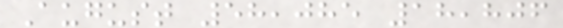August 58,085 18,806
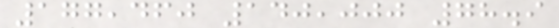177,460 140,000 78.9
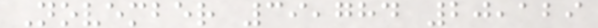November 39,784 20,129
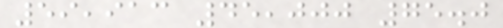59,913 45,000 75.0
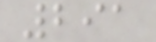291
